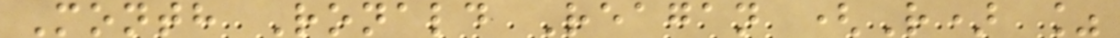Month Ronald Reagan (R) %
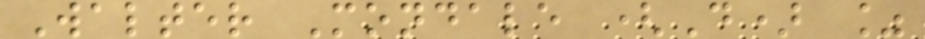Walter Mondale (D) %
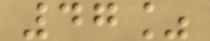47%
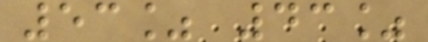53% 43%
